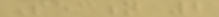Section 2
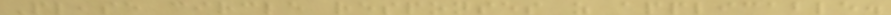Please circle responses as applicable.
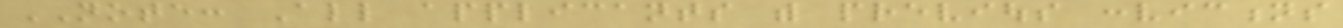NOTE: All applicants with previous convictions
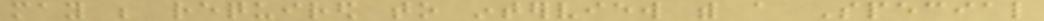may be required to interview with a Special
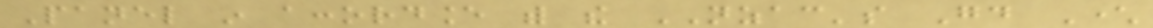Panel in accordance with the NZAC's Good Character
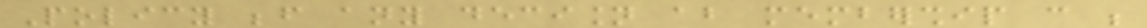Policy before any decision about membership can be
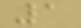1
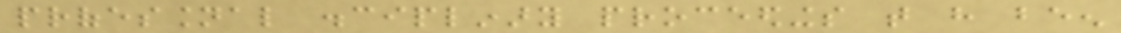professional disciplinary proceedings that have been
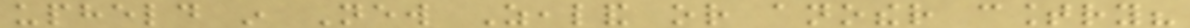upheld in New Zealand or another country?
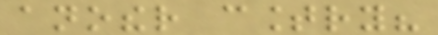another country?
